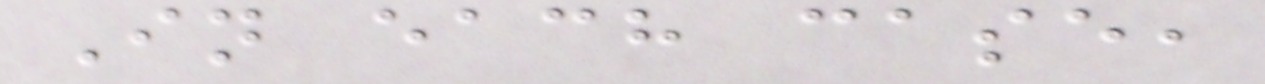In each case,
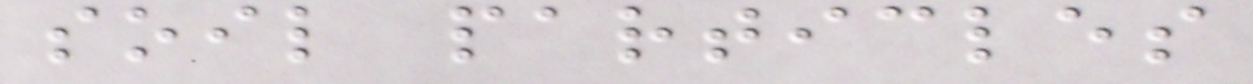soil particles
